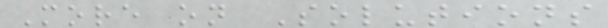More on Solutions
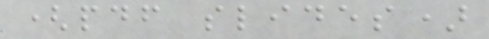(pdf slides)
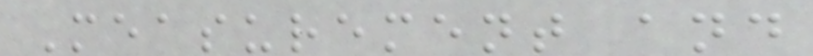Measurement and
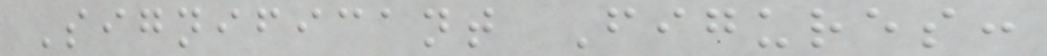Significant Figures:
